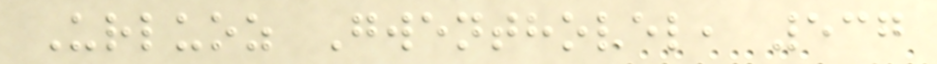Urluoz Gwenthovel, 537
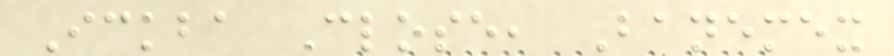Ickba Close, Banemex
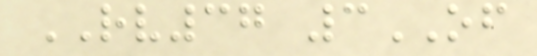RV37 3OF
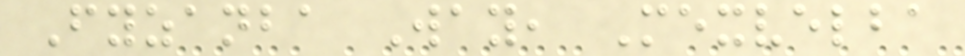Fyzanba Way, Mexvelba
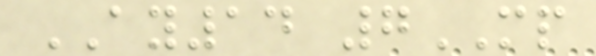AY14 7MP
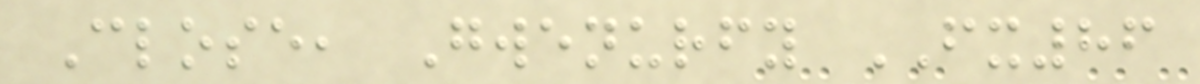Close, Gwenurfy FX86
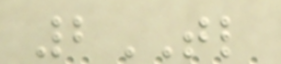2TL
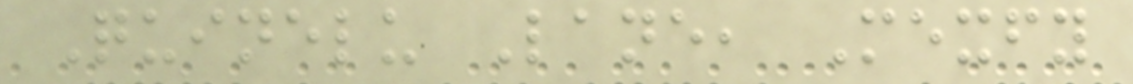Quinelu Lane, Mexfy
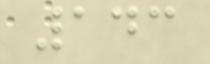143
